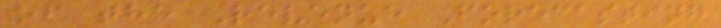of the Revenue Forecasting
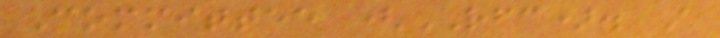Committee (RFC). A
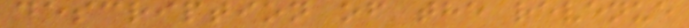description of the revenue
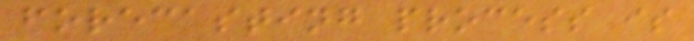forecasting process is
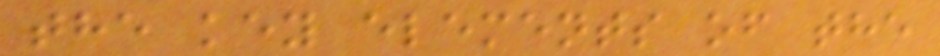the key elements of the
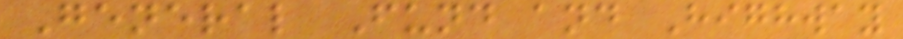General Fund and Highway
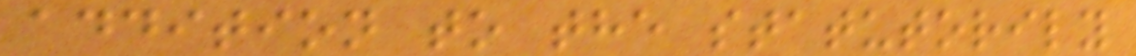addition to the statutorily
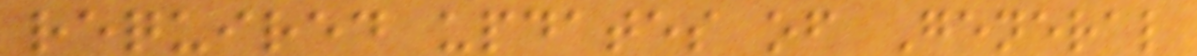required updates of General
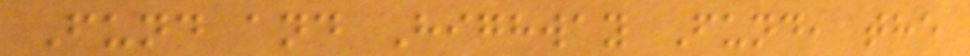Fund and Highway Fund, the
